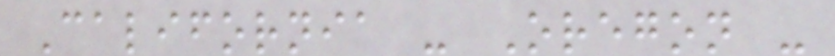California - Oregon -
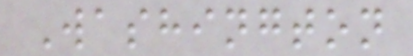Washington
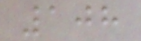108
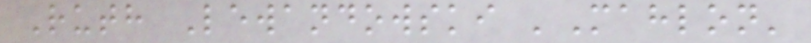Ruth Lewandowski 'Mahlon'
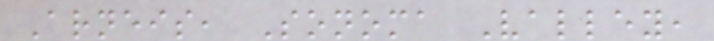Arneis, Sonoma Valley,
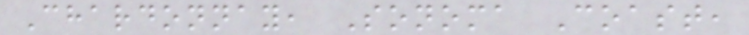Chardonnay, Sonoma Coast,
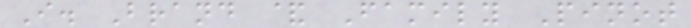I. Brand & Family Pinot
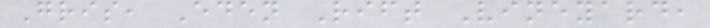Gris, Eden Rift Vineyard,
